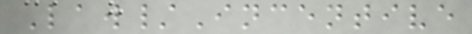Law/Incentive
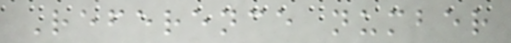Reference number
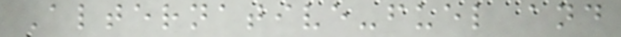Alternative-fuel and
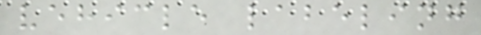vehicle labeling
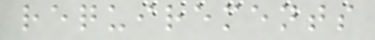requirements
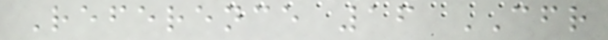Reference 16 CFR
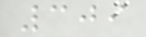309
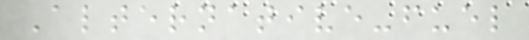Alternative-fuel
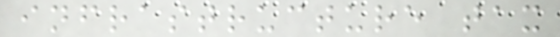infrastructure tax
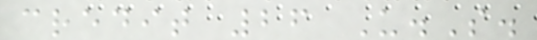credit 26 U.S.
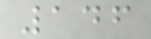146
